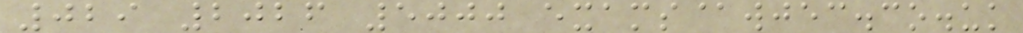029 2026 5000 exams@wjec.co.uk
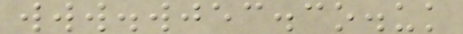www.wjec.co.uk
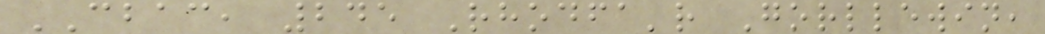CBAC, 245 Rhodfa'r Gorllewin,
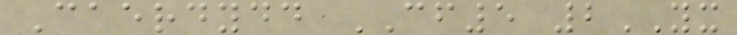Caerdydd CF5 2YX
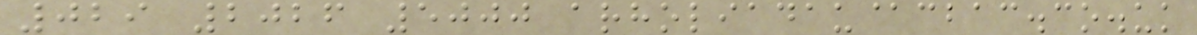029 2026 5000 arholiadau@cbac.co.uk
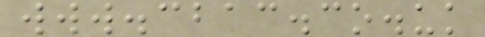www.cbac.co.uk
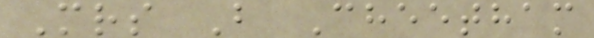Mrs B Cheetham
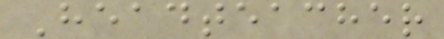Headteacher
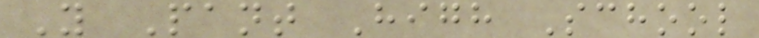Y Pant High School
